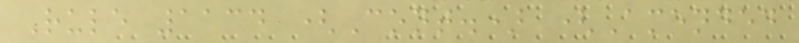Rule 1134 (Cont.) (Amended
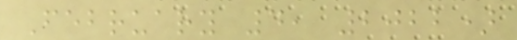February 4, 2022)
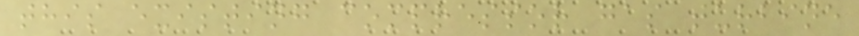this existing compressor gas turbine
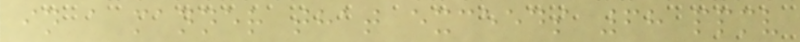in a manner that exceeds 68 ppmv
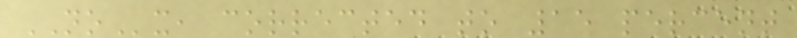NOx, corrected to 15 percent
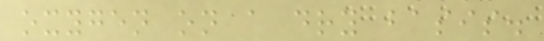oxygen on a dry basis.
